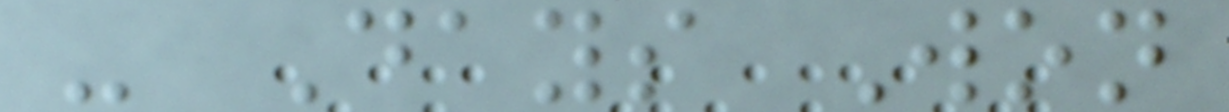- Days Won
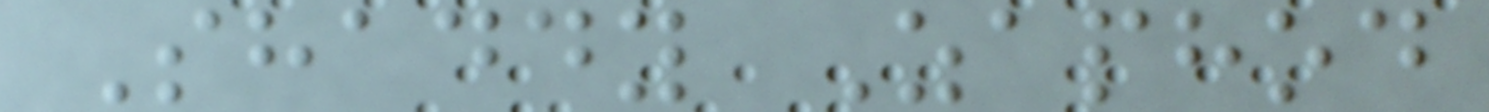Shaddy Zaphod
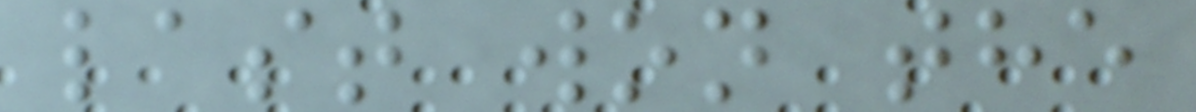last won the
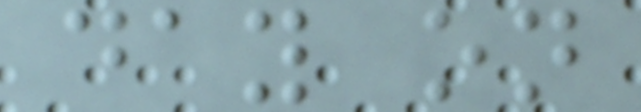day on
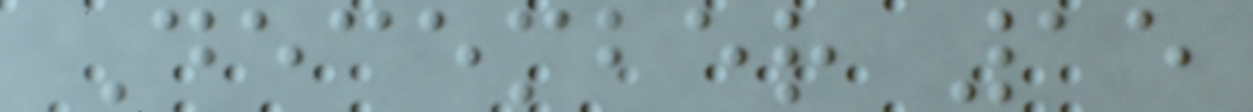December 15
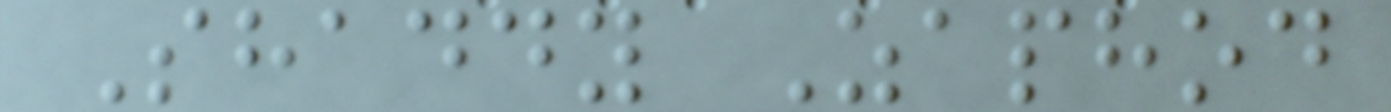Shaddy Zaphod
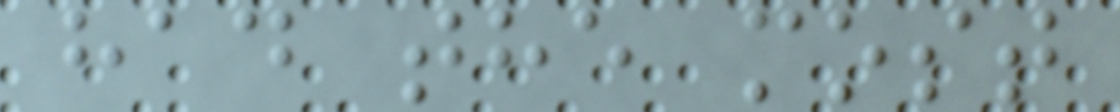had the most
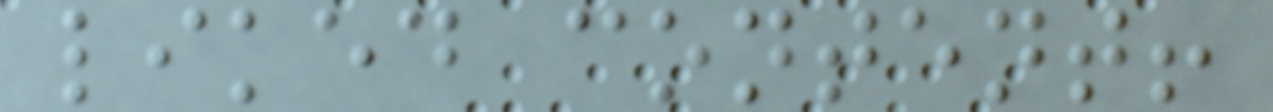liked content!
